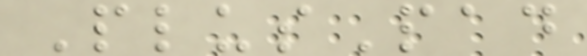PlusPad
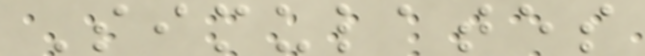Simulates
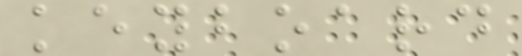keyboard
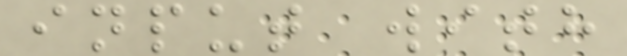input with
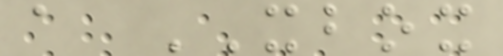a XBOX
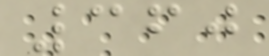360
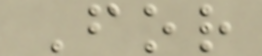For
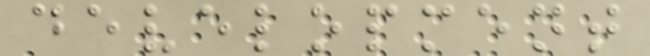development
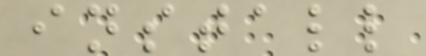install
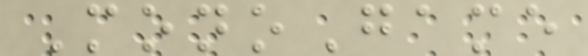MonoGame
